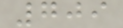709
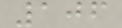106
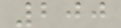200
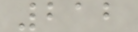212
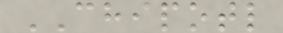CHIPOTL
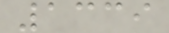1339
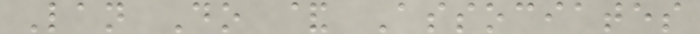Lan Do & Associates
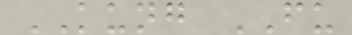KUNG FU
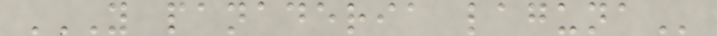Y PANADERIA LAGUNA
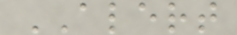ALERT
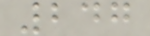247
